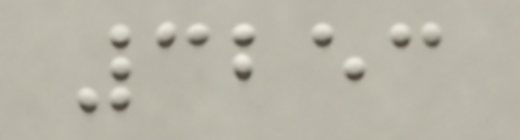3253
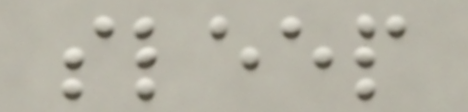sleep
